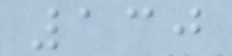130
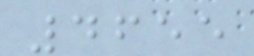4655
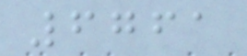6761
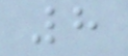8
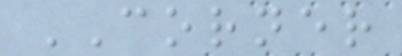CORNER
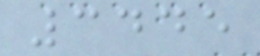3445
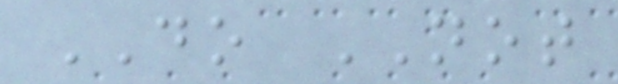DO NOT
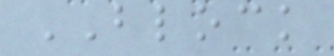BLOCK
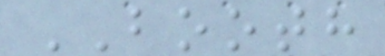BOOTH
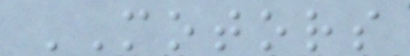MOTORS
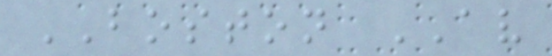BOSTON AV
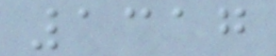1317
